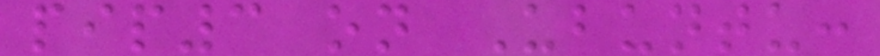pip3 on Ubuntu:
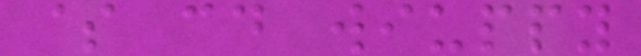$ cd wiuppy
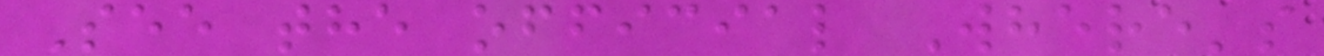See the official Where's
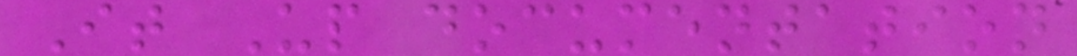It Up documentation
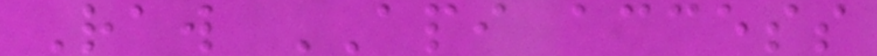Raw API access
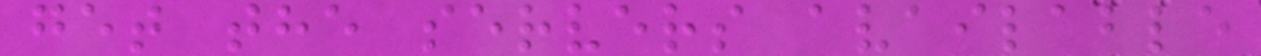get the servers available
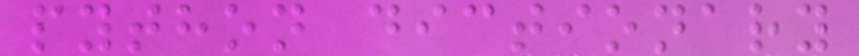python dictionary
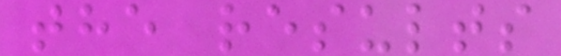the results
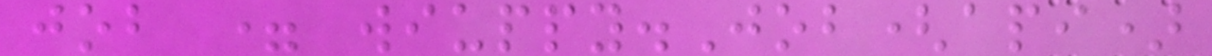job = wiuppy.Job(api)
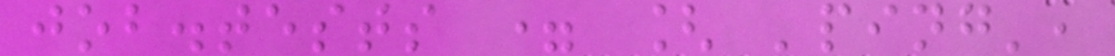job.tests = [ 'ping',
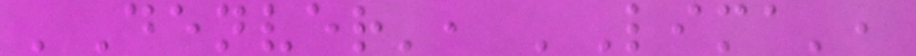'Denver', 'Lima',
